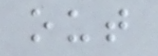out
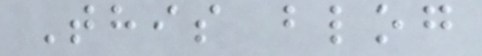This blog
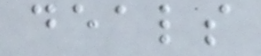deals
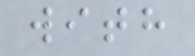with
